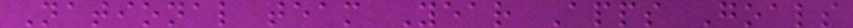National team Year Apps Goals
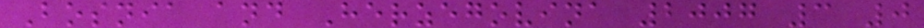Bosnia and Herzegovina 2007 3 0
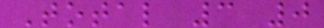Total 3 0
